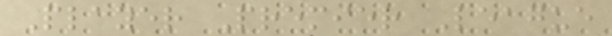Player Premier League
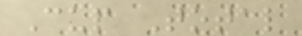Cup Total
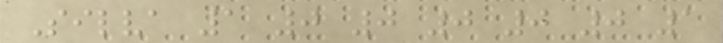Silva 1 0 0 0 0 0 1
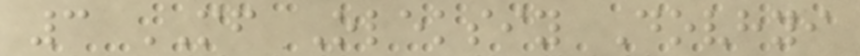3 MF Oleksiy Dovhyi
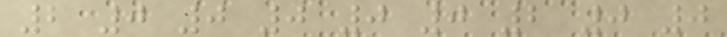2 0 0 0 0 0 2 0 0
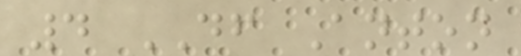4 DF Anton
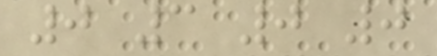0 3 0 0
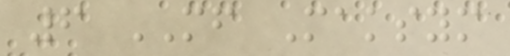6 MF Maksym
